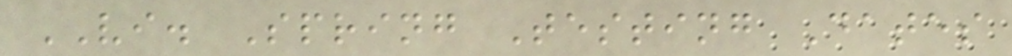VI. Spring Testing Dates
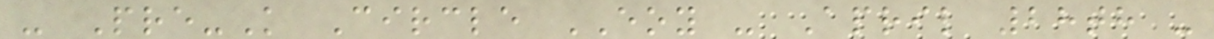- Pre-K Circle EOY - April 28th -
